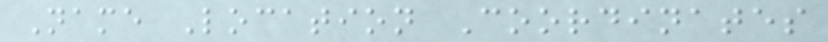Name Location Coordinates
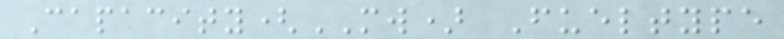Capacity(MW) Fueltype
